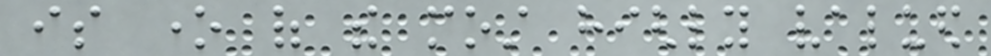is one of the most highly valued
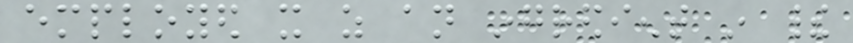employed it as an ingredient in their
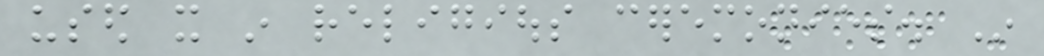used it in religious ceremonies. In
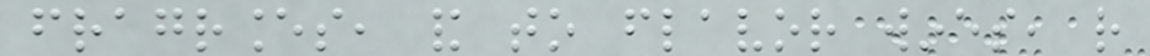fragrances, and to flavor wines, rather
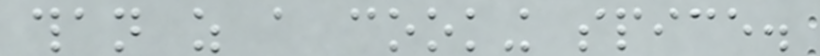than as a cooking spice.
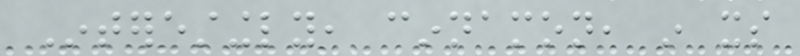Interestingly, cinnamon, in its
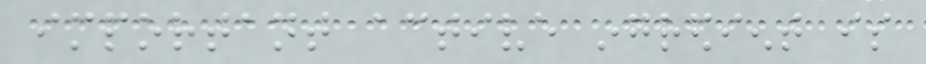important active ingredient is
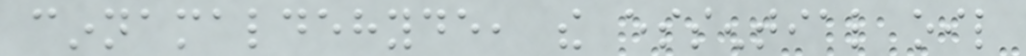cinnamaldehyde, the essential oil
